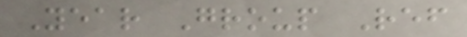Year Group Ref
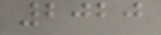2020
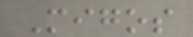Migos
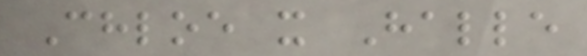Chloe x Halle
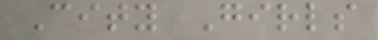City Girls
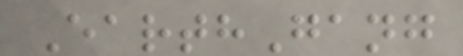EarthGang
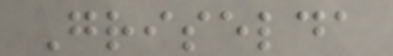Griselda
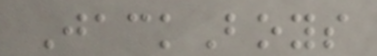JackBoys
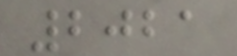2021
